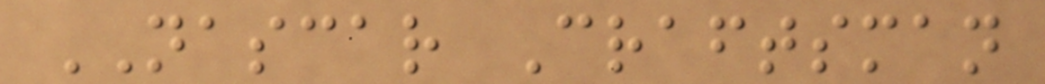NASCAR Craftsman
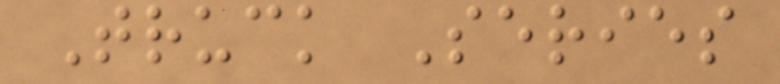Truck Series
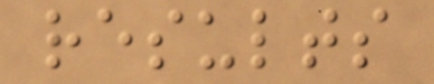results
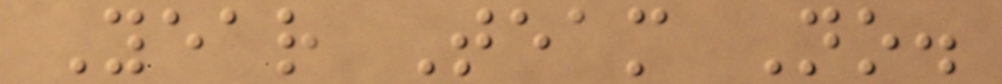Year Team No.
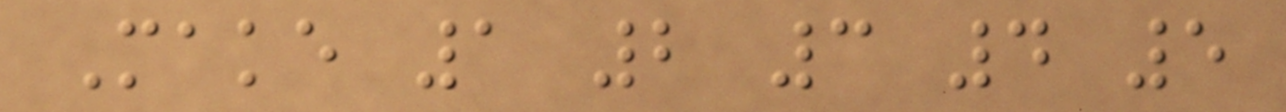Make 1 2 3 4 5
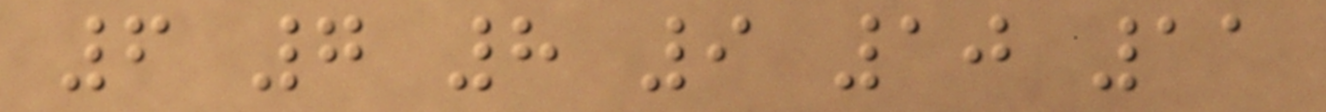6 7 8 9 10 11
